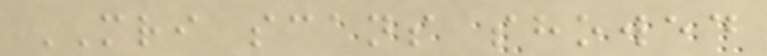MRI scans showed
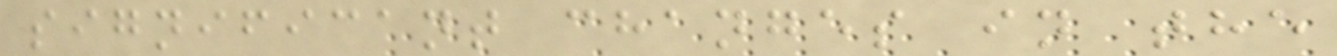significant changes in the
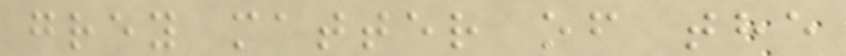grey matter of the
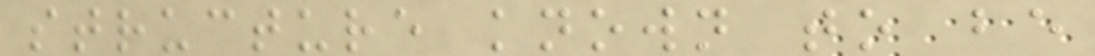structure known to be
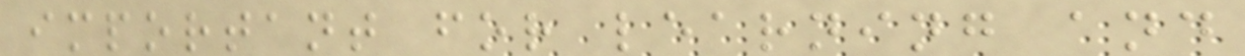important for learning and
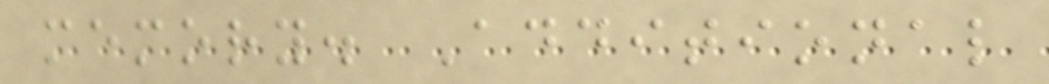memory. Additional
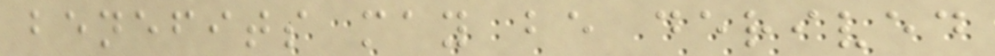benefits may be derived
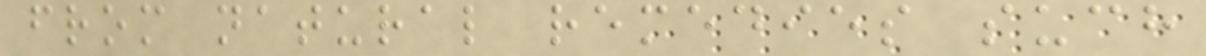from natural remedies such
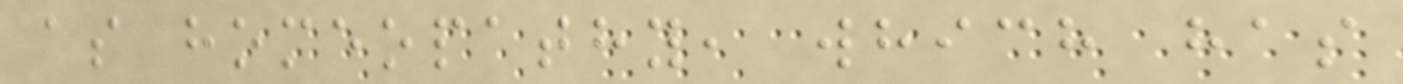as homeopathy, which has
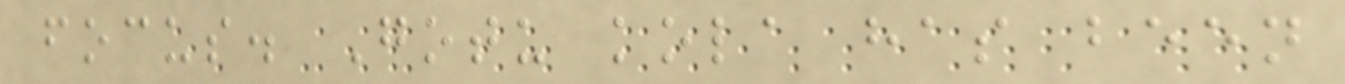focus. Gotu kola has been
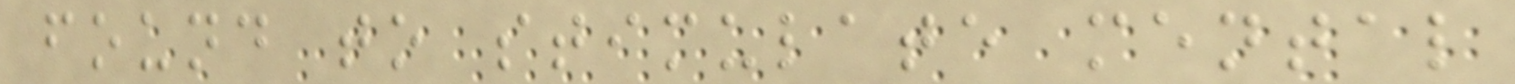found to stimulate mental
